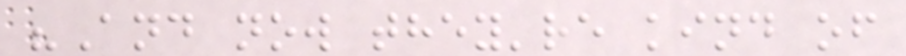"And now they're kind of
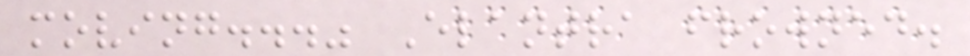moving..." Elantra frowned.
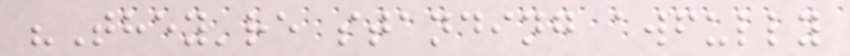"They're standing awfully
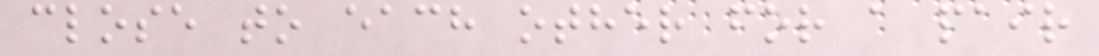close to each other for a pair
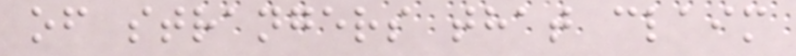of strangers that claim
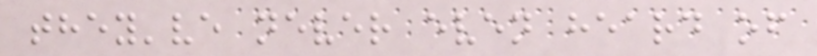they've never even heard of
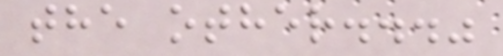the other..."
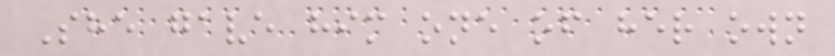She gave him one of her own
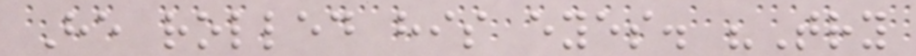He rolled his eyes. "Try
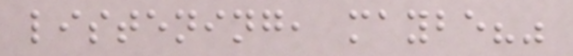listening, maybe?"
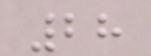28
